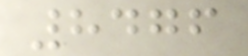8476
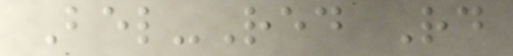Bel-Red Rd
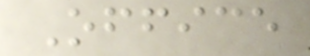Office
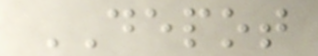DEPOT
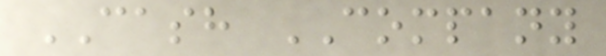CASH COMPANY
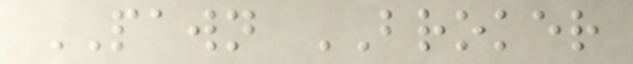PAWN BROKER
